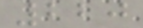220
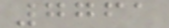7761
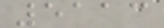5113
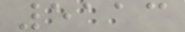5113
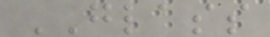GLASS
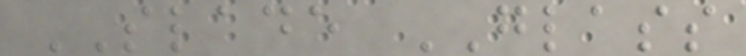SLADE GLASS
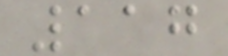117
